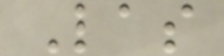Las
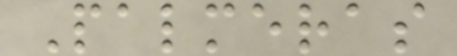Palmeras
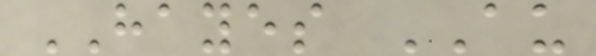HAYES AU
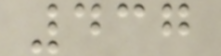437
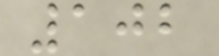102
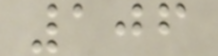106
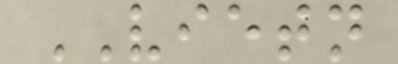VIETN
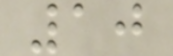10
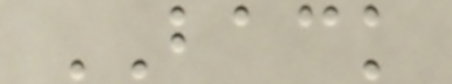BACK
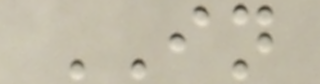IN
